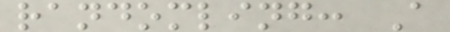randomling: A
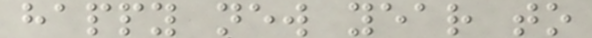happy new year to
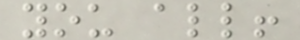you all!
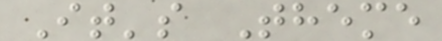It's Theme
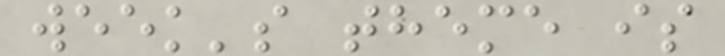week's theme is
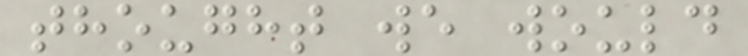thought we would
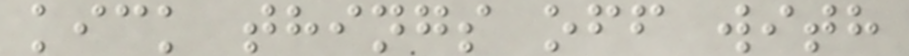kick things off with
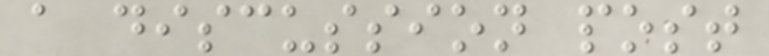a discussion post
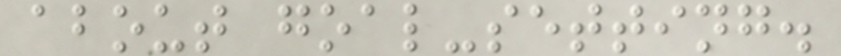about goal-setting.
